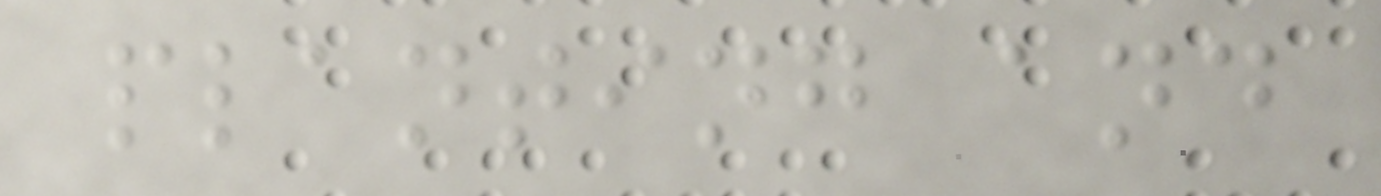planting and
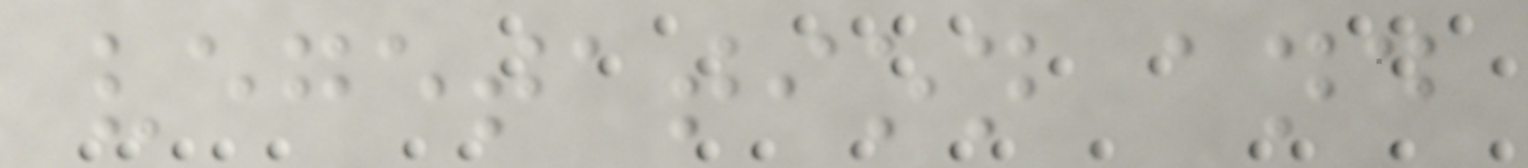vegetation and
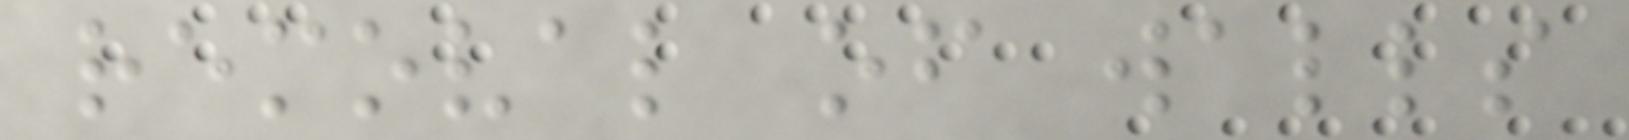removal of walls
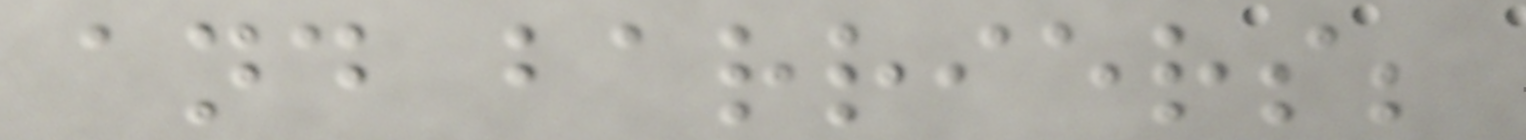and barriers;
